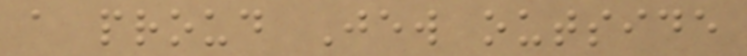a proud Jew outside
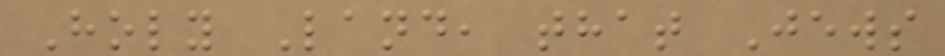Holy Land, that Jews
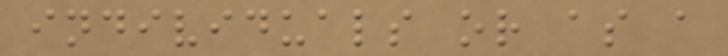individuals or as a
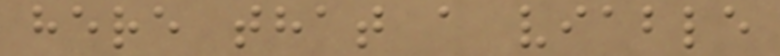here that a viable
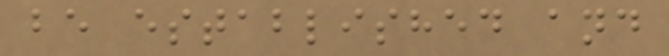be established and
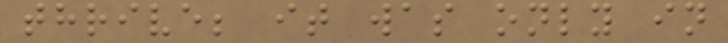thrive; it was only in
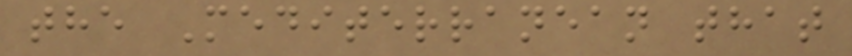the Mediterranean that
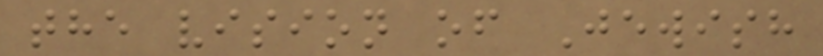the vision of Jewish
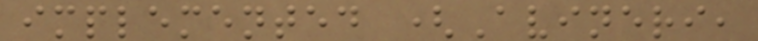implemented (Avineri,
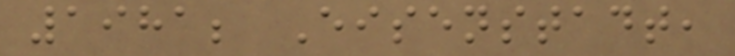1981; Eisenstadt,
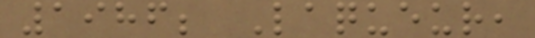1986; Laqueur,
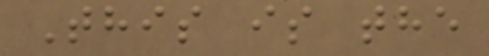This is the
